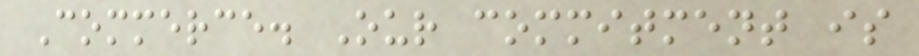Commerce. Our commitment is
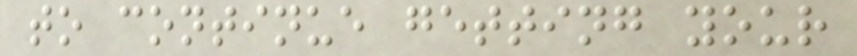to continue getting your
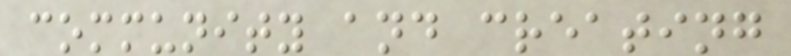community and creating
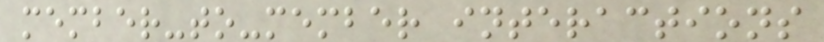member-to-member interactions
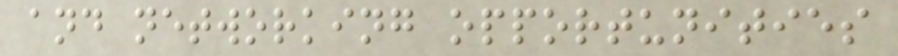and networking opportunities
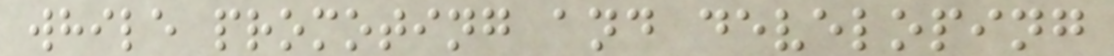while promoting and developing
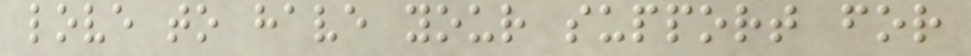love to have your support for
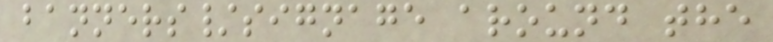banners/signage around the
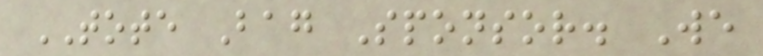TOTE Bag Sponsor. We
